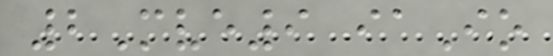2Mve9 iaIo
